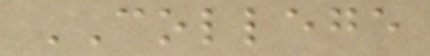COLLEGE
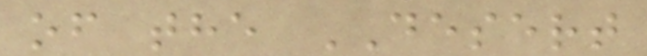of the DESERT
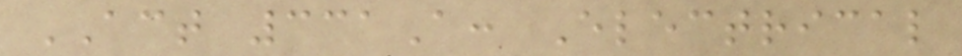ACT 331A: Electrical
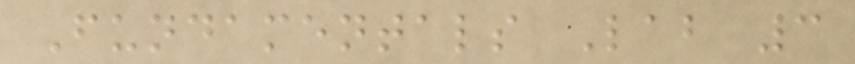Fundamentals Lab 3
